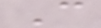C
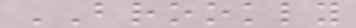BROOKLY
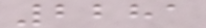2281
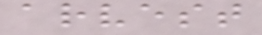arvest
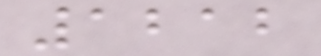1212
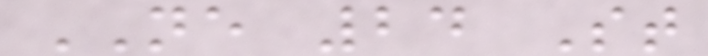NE 24 St
